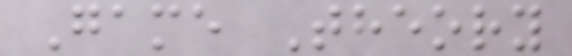Game Theory
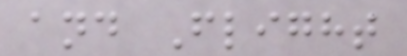and Flight
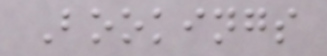Bookings
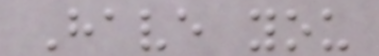Have you
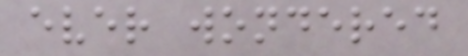ever wondered
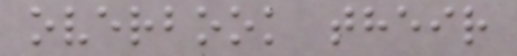overbook their
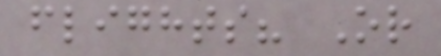flights? Or
